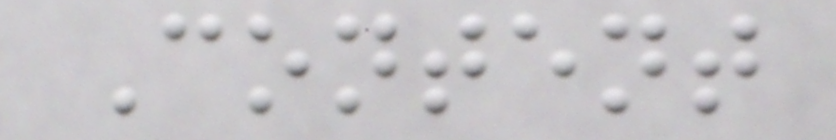Content
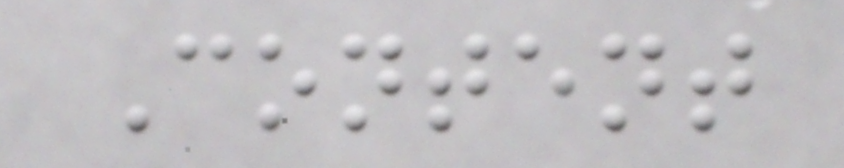Content
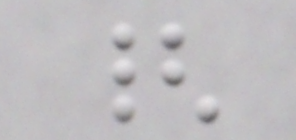{
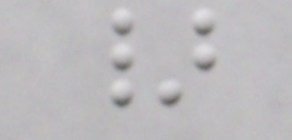}
